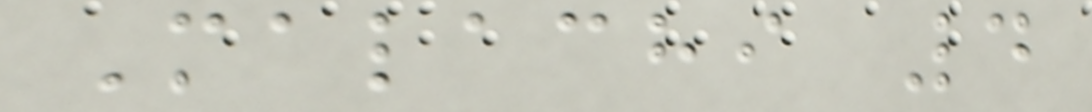Malachi 4
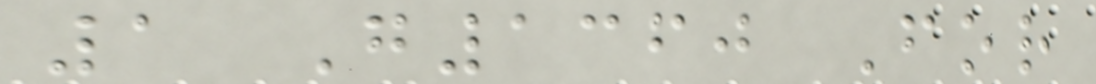1 G1360 For
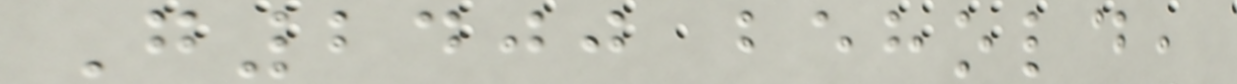G2400 behold,
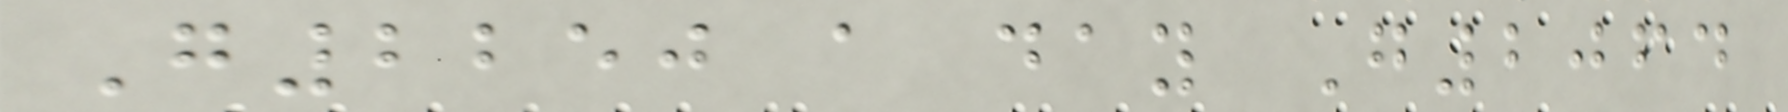G2250 a day G2064
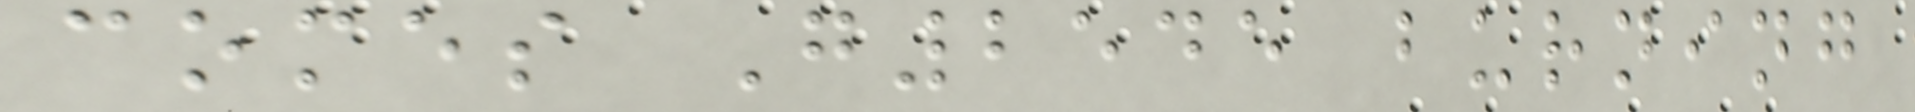comes G2545 burning
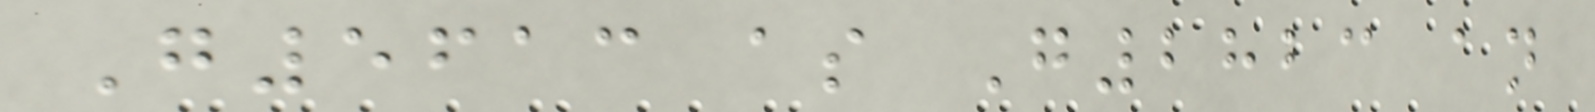G5613 as G2823 an
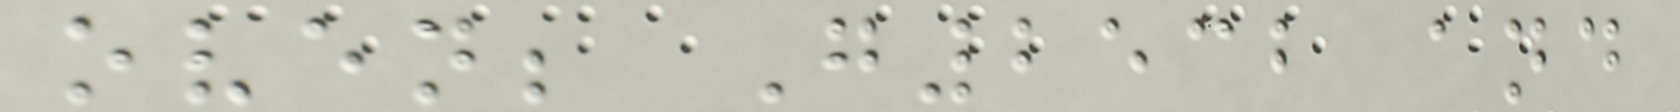oven; G2532 and
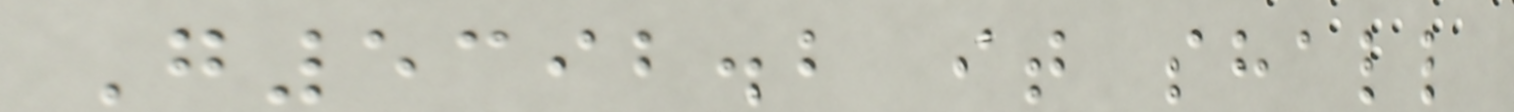G5392.2 it shall
